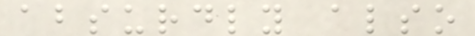absurdly also
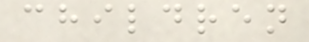children
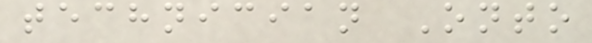technician Onto
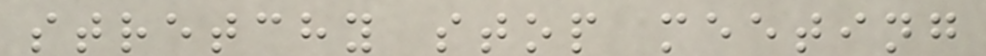stretchy stop meeting
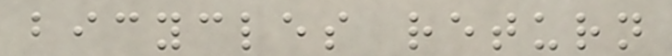bicycles return
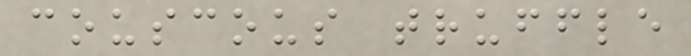couscous truffle
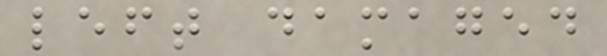left damaged
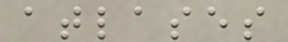atlases
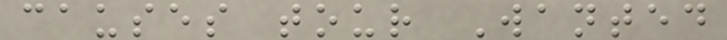causes tour Wanted
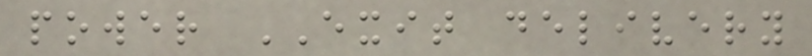power EXIT delivery
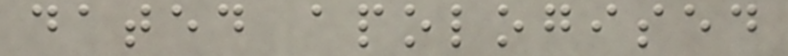dated apologised
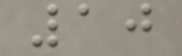10
